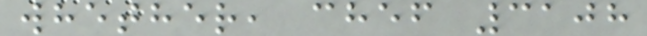whether, chef 3108
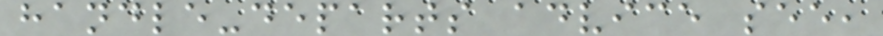handle-departs advice see,
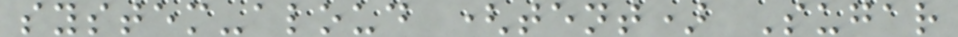system-aloud (tent) Sugar
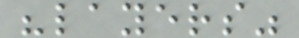"layers"
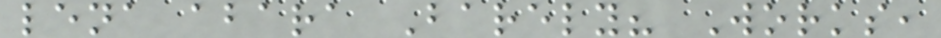lena abara Barely? Works,
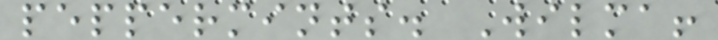peppermints. Wilma!
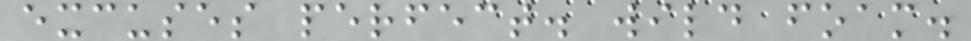excuses perfect. wild foam.
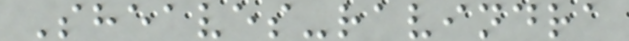Sheaves-ravindra
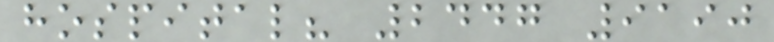hospital? 2447 9190
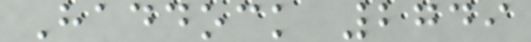Haddock 2749
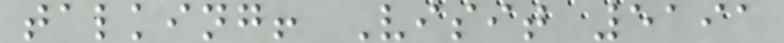talking! Visit 5191
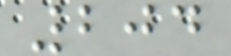204
